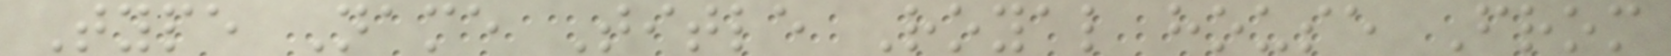Type Name Title Royal house From
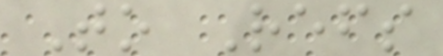To Refs
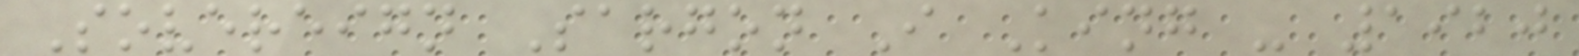Sovereign Sargon I King - 1920
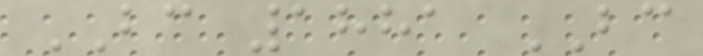BC 1881 BC
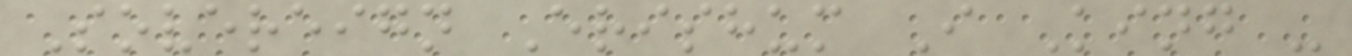Sovereign Erishum I King -
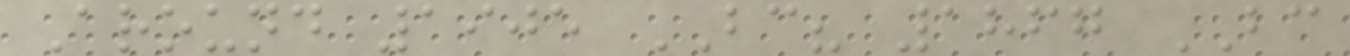Around 1905 BC? 1867 BC
